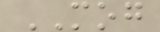MOG
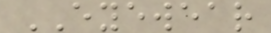EYEWEAR
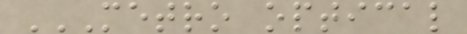METRO OPTICAL
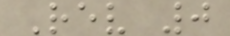Rev 0
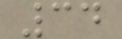34
